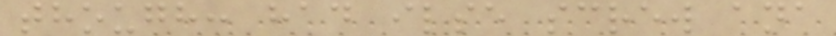though: had ilse screw ana
